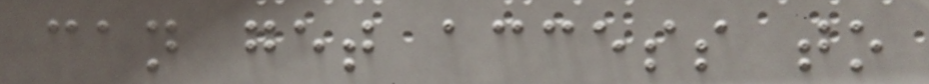can get access to
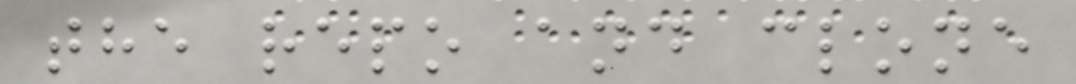the repo and clone
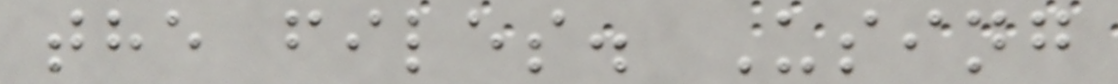the files. Using
